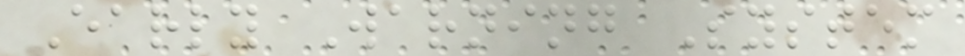Early Warning System
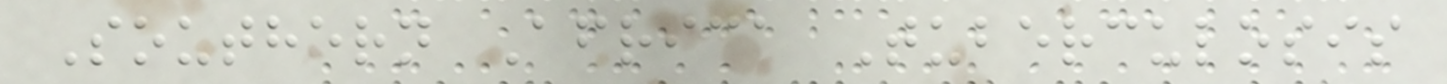Southern Africa Tuberculosis
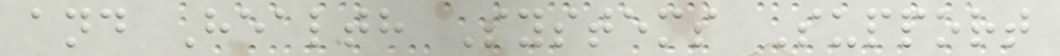and Health Systems Support
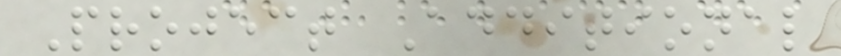Project Additional
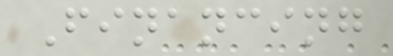Financing
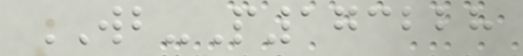WB-P173228
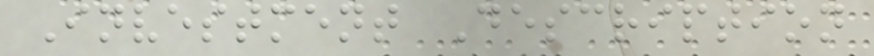Investment Description
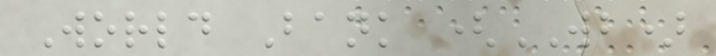World Bank (WB)
